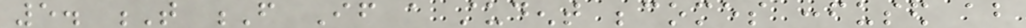5. T F If a student becomes confused about
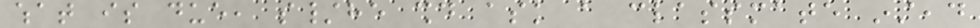what is due, s/he should ask a classmate instead
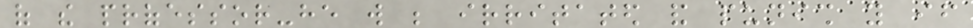of the professor-he will be irritated and punish you if
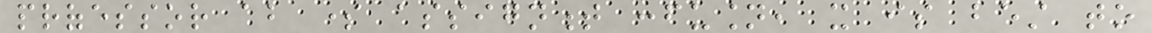professor about some assignment confusion, it is best to
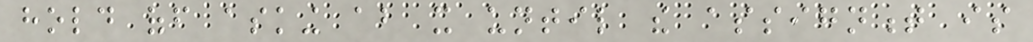hold off asking about it until the assignment is
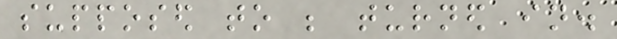supposed to be turned in.
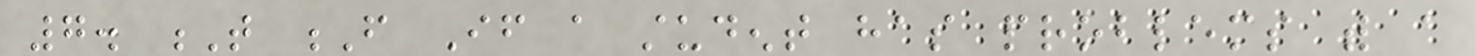7. T F If a student has problems with a
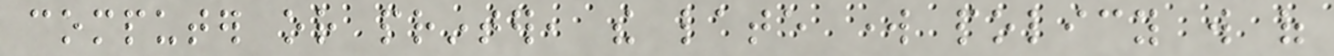computer or printer, the late work policy will of
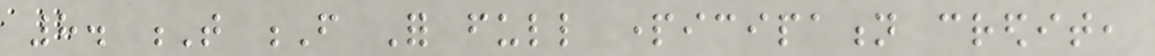8. T F For full participation credit,
